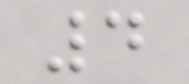4
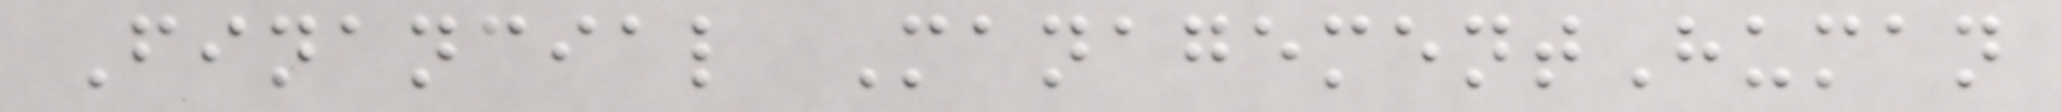Financial ManagementHuman
